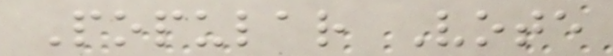Popular Vote
